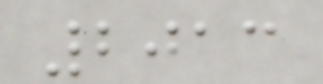2013
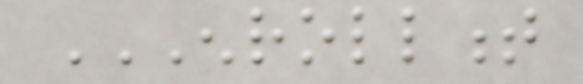ENROLLMENT
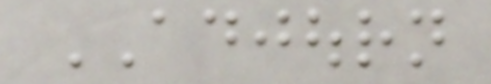ADJOURN
